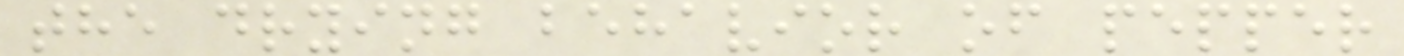the drying behavior of pepper
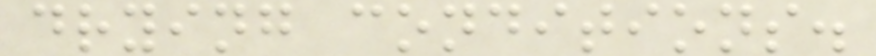drying conditions.
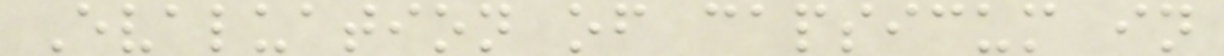Evaluation of capsicum in
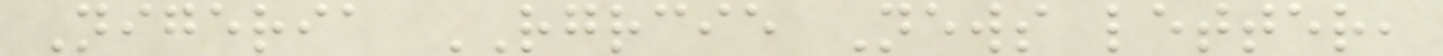Nigeria RGRCIE News letter,
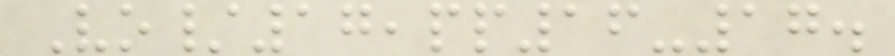Vo/17,pp16-17.
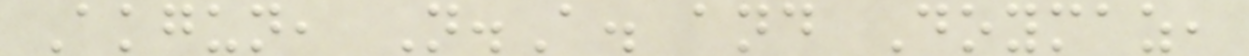Akgun, N.A. and Doymaz,
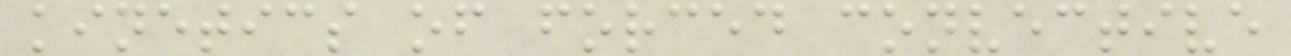kinetics of forced convective
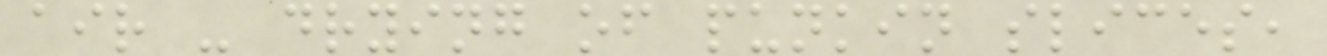air - drying of punkin slices,
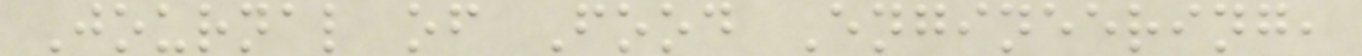Journal of Food Engineering,
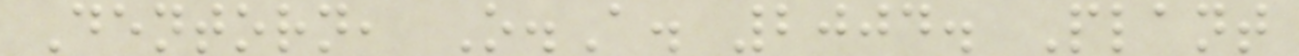Dentorn, O.A. 2004. Plant
